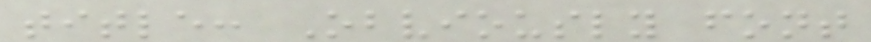title: Obviously font
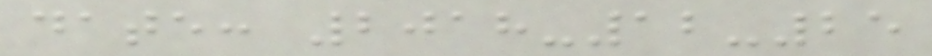date: 2018-12-25
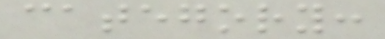category:
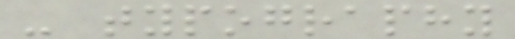- typography
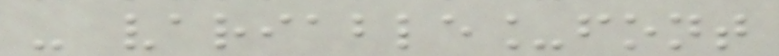- variable_font
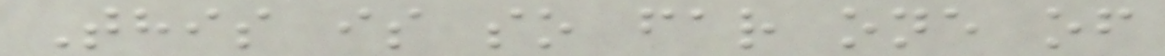This is so far one of
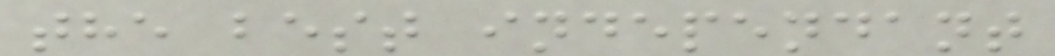the best independant
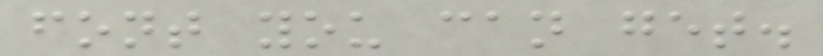font you can get.
